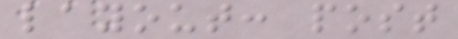layout: post
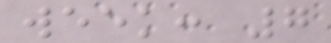week: 7
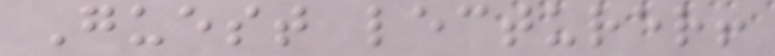Guest lecturer!
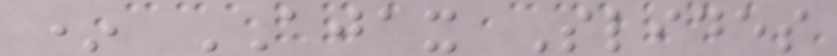* AJAX Slides
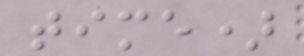time)
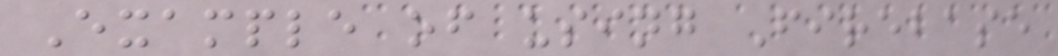Example of using Firebase
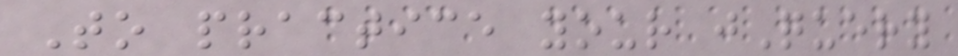To practice your jQuery
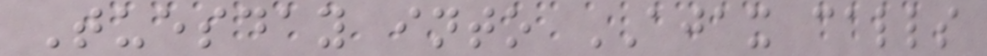Tuesday into AJAX calls
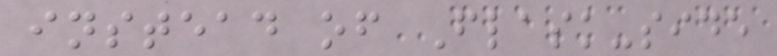instead of Flask-side
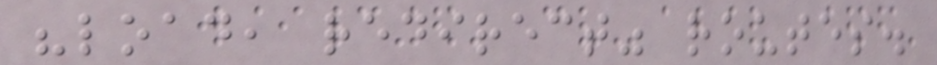"load, redirect" routes.
